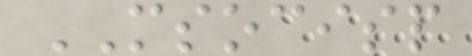MSOCISP
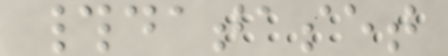#dataset
